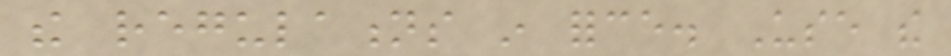the regulations in force. Use the
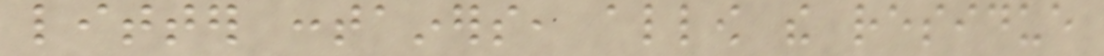litter containers, allow the residue
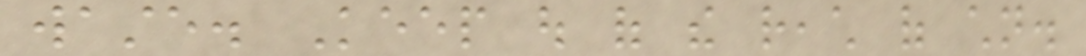waste. Keep out of the reach of children.
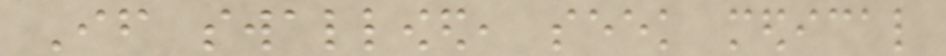If swallowed, seek medical
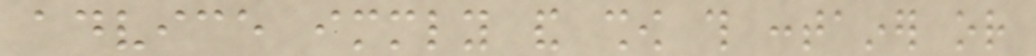advice immediately and show this container or
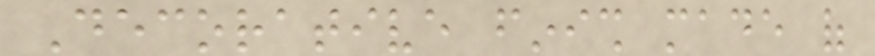Decorative finish made of
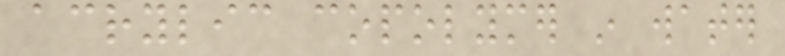acrylic copolymer in water
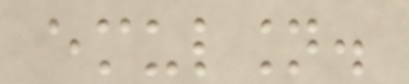emulsion.
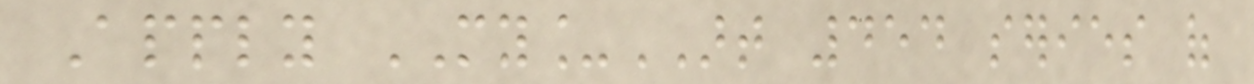Apply MY_ART 454 series of
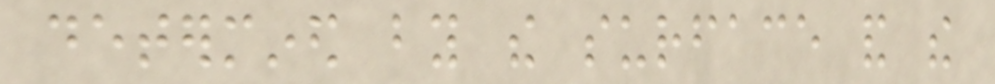determined by the surface and the
